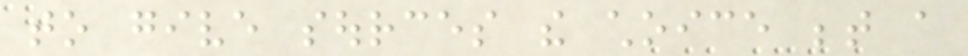to give sources the choice between a
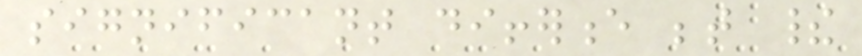significant difference between their
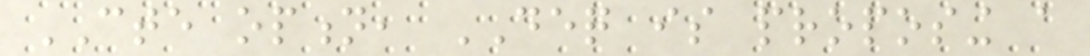CTE option, DEQ is proposing a
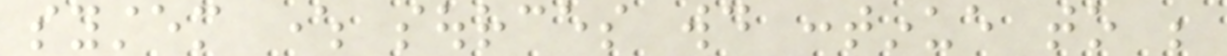system where sources would continue to be
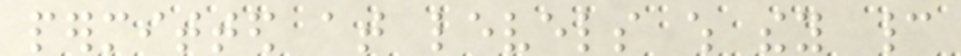permitted at levels which they cannot
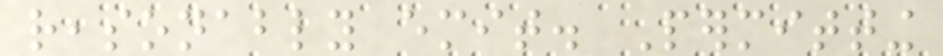reasonably emit. Permitting
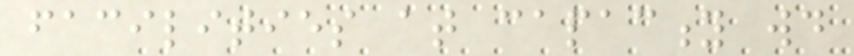facilities at capacity would
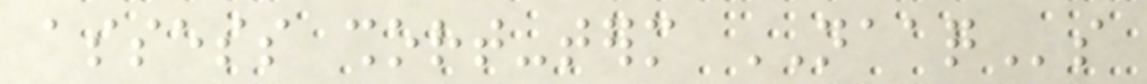assess short-term NAAQs
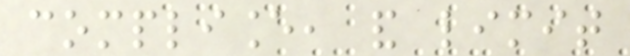compliance, and limit
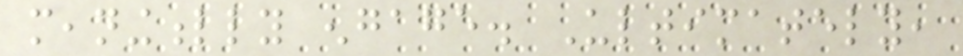meaningfully engage. Ultimately,
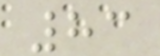83
